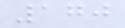170
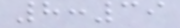8:39
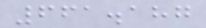661.187
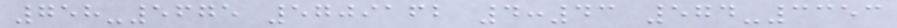758-5675 5709162 4:43 574-3353
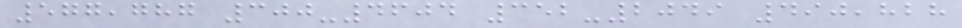577,787 300-4604 352-2049 490,828
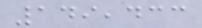149,433
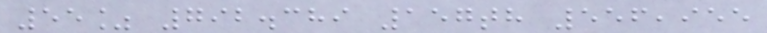55% 792.389 157th 556,955
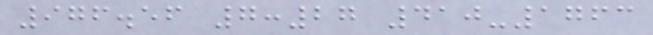976.56 7:27 410-1763
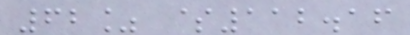62% $112.16
